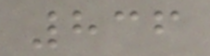836
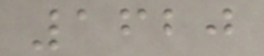1620
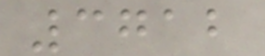3712
